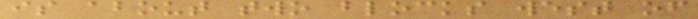is about two blocks west of
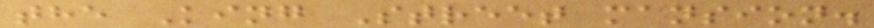the King Street mansion.
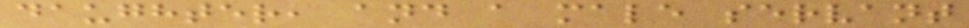daughter, and a male servant
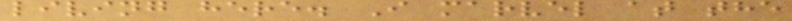living here. I marvel at the
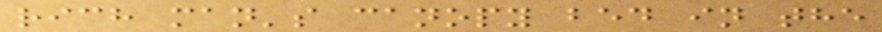rich man's canopy bed in the
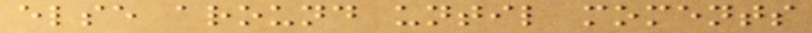else around until moments
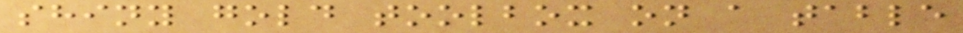shiny gold toolbox on a table
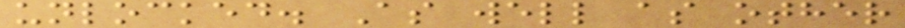unlocked. As well as other
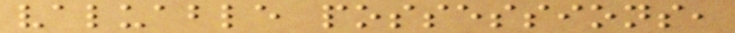valuable possessions,
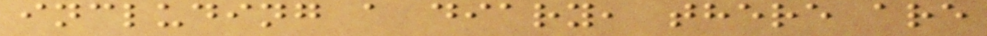including a diary, there are
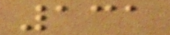131
